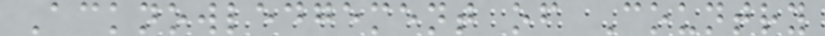Acknowledgement of Country
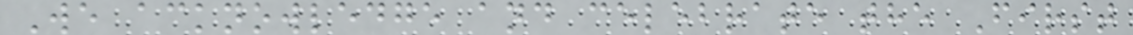We acknowledge and celebrate the First
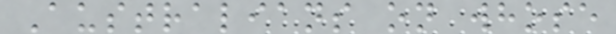Australians on whose
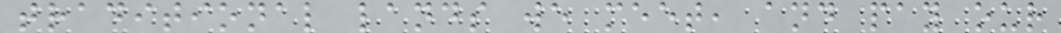traditional lands we meet, and pay our
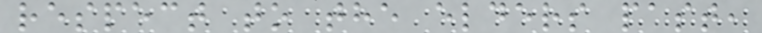respect to the elders past,
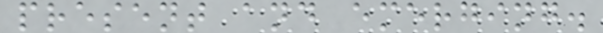present and emerging.
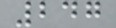247
